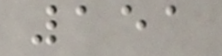151
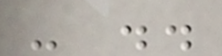- ..
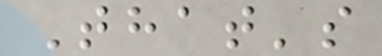That's
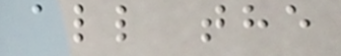all the
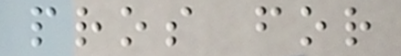pros for
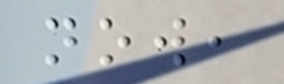now,
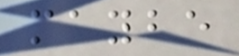maybe
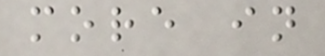more in
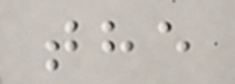the
